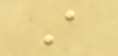A
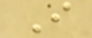I
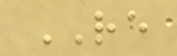RE
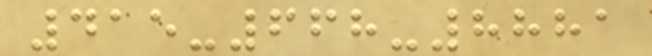415-668-8881
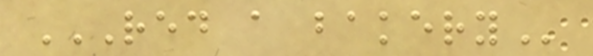RED A BAKERY
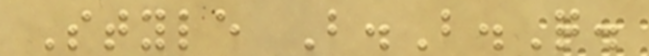Style B.B.Q.
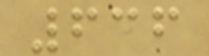636
